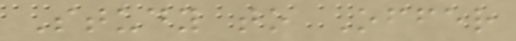Study to Offer
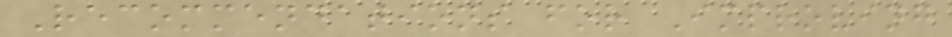Recommendations for Improving
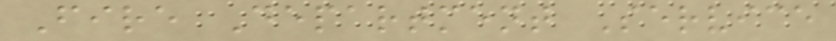Fire Department Service
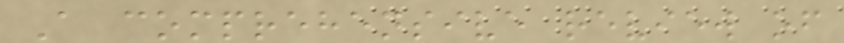A comprehensive review of
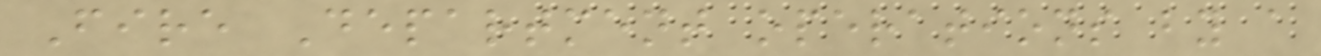Fire Department operations by a
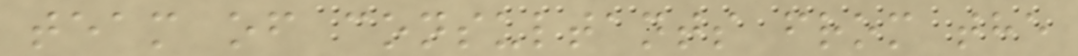team of consultants from the
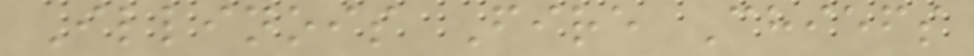Illinois Fire Chiefs
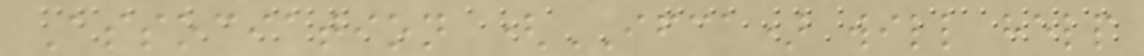Association (IFCA) will help
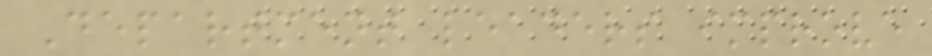Department leaders improve
